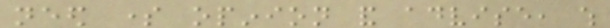need some opinion and advise, which
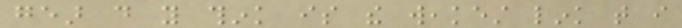gear do you think is the weakest link that i
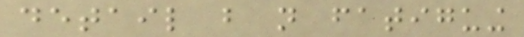detail but not fatiguing
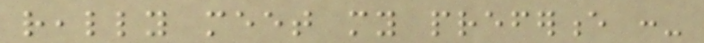really meet my preference :-
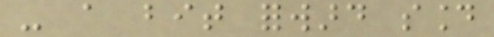- a bit forward sound
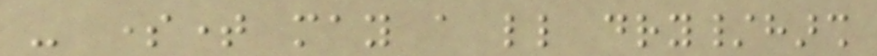- sometime may a little dry/harsh
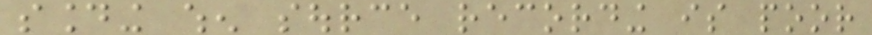sounding when source recording is poor
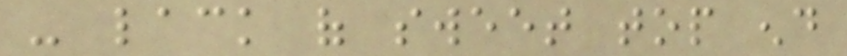- lack of sweet top end
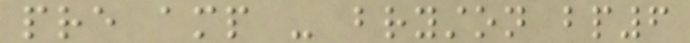pre amp - bryston bp6
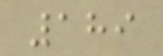189
